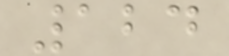124
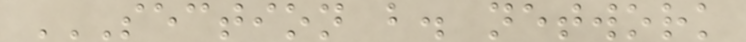SECTION B. NETWORK
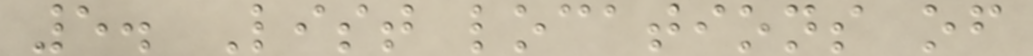5. List locations of
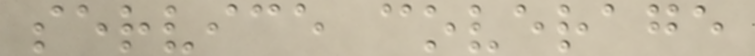service coverage
